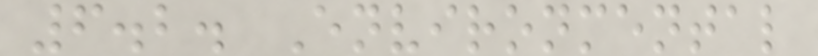6.2. Environmental
